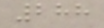288
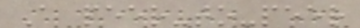A peer-to-peer
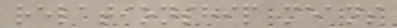relationship means
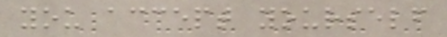you accept yourself
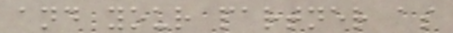and your partner as
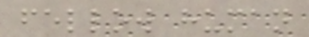fellow human
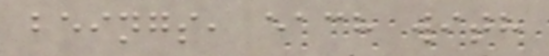beings, each with
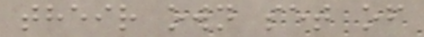their own set of
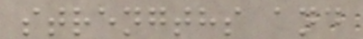strengths and
